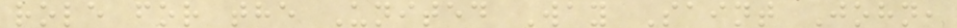role for the United Way Saint John,
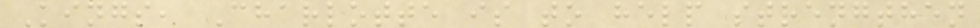Kings, Charlotte is to help strengthen
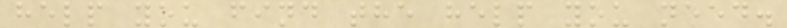help you find the help you need.
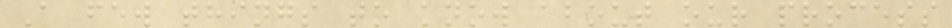A few things to know about our process
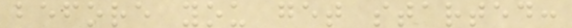before you get started:
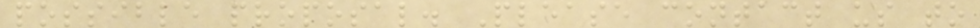possible proposal. Please contact us to
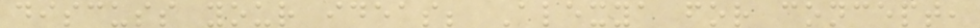discuss your ideas; Alexya for concept,
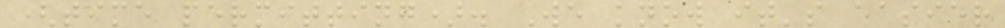(time permitting). We know it's easier
